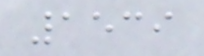1539
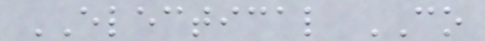ELECTICAL CO
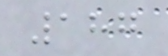187
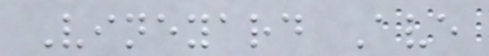Vineyard Ave
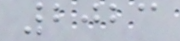2023
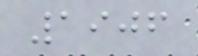1906
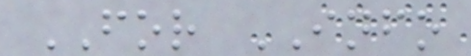FOR INFO
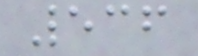536
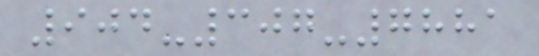904-307-7881
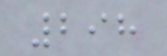298
